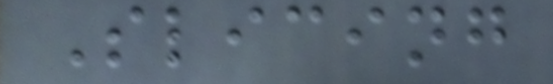Slicing
